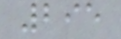295
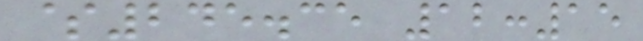$245.35 12:15
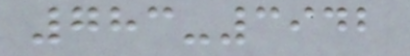783-3942
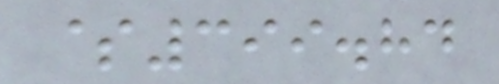$399.84
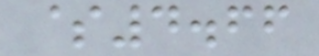$4.66
